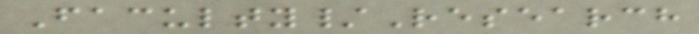Faculty/Research
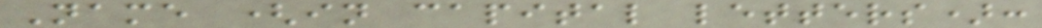Name (in capital letters):
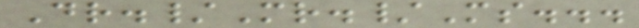Dr./Mr./Ms...
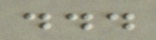...
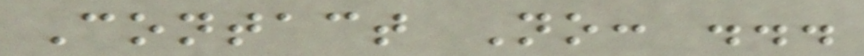Contact No: ...
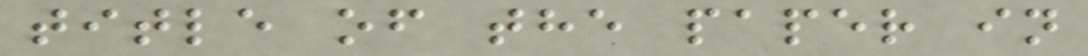title of the paper in
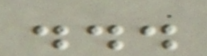...
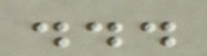...
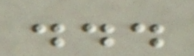...
